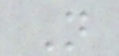N
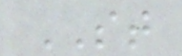ST
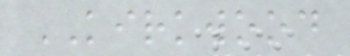KIRKWOOD
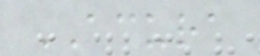ACURA
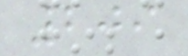209
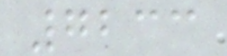7233
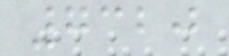7320
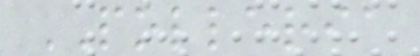POLLERIA
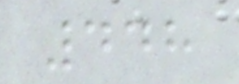448
